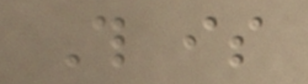This is
